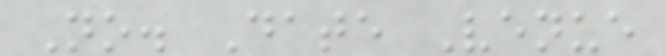No. Date Venue
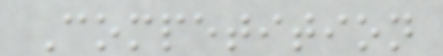Competition
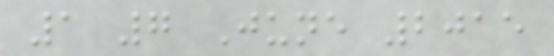1 7 June 2015
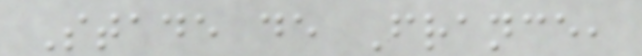Stade de France,
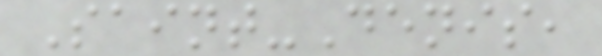Saint-Denis,
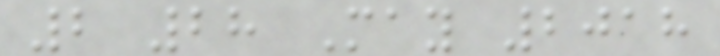2 28 May 2018
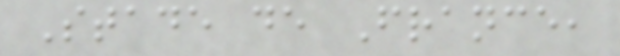Stade de France,
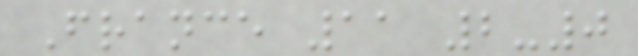France 11 2-0
